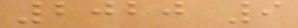2020 9
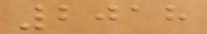2018
